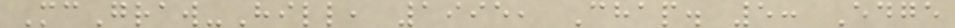McGraw-Hill, 1995, Chap. 5: Edge
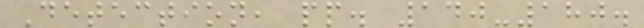Detection, pp. 140-180.
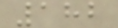182
